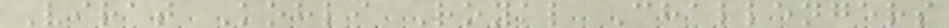Virat Kohli Royal Challengers
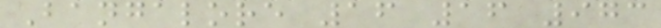Bangalore 16 16 973
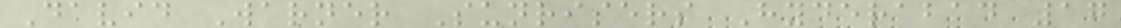David Warner Sunrisers Hyderabad 17
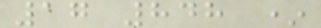17 848 *
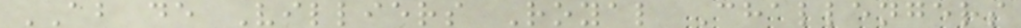AB de Villiers Royal Challengers
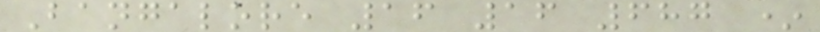Bangalore 16 16 687 *
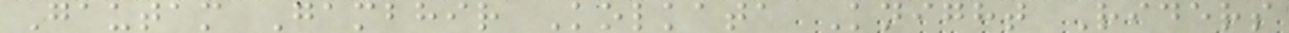Gautam Gambhir Kolkata Knight Riders
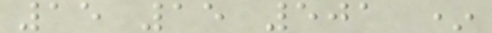15 15 501 *
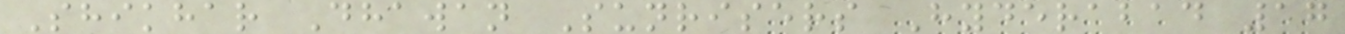Shikhar Dhawan Sunrisers Hyderabad 17
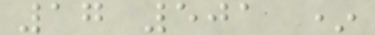17 501 *
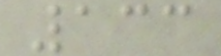133
